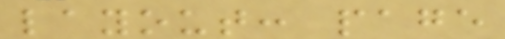layout: page
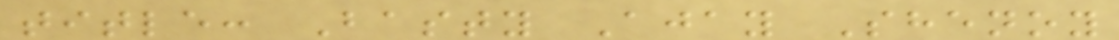title: Basty Ajay Shenoy
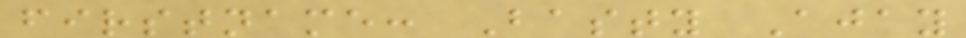firstname: Basty Ajay
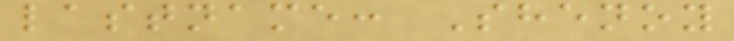lastname: Shenoy
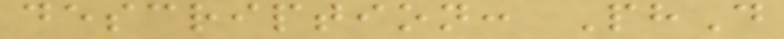description: PhD
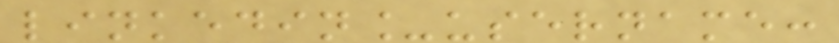linkedin_username:
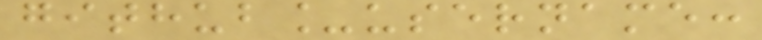github_username:
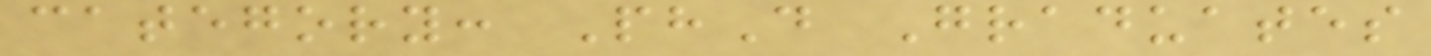category: PhD Graduates
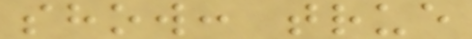show: true
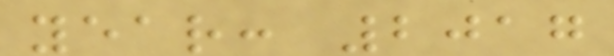year: 2017
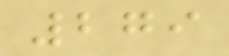279
